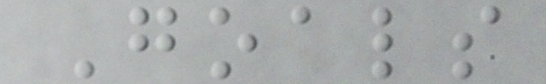Goals
